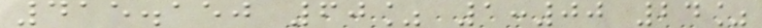415.150 60% 1:00 24%
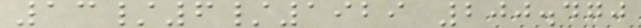13/6/1929 200.470
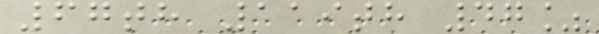67th 119th 47%
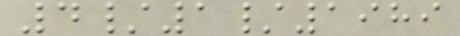4/1/1989
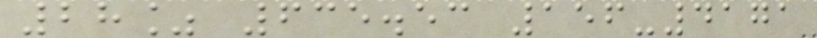28% 635.53 156-4171
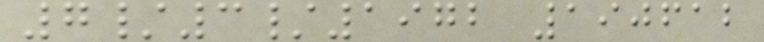7/3/1972 190612
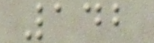142
